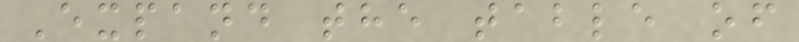Expand the table of
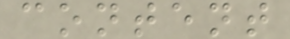content
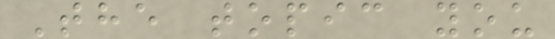The topic you
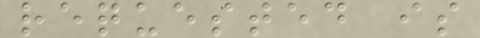requested is
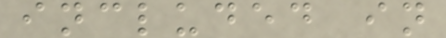included in
